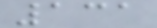131
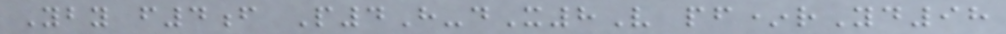Yby f4f P4H-dX8V pf*rYd98
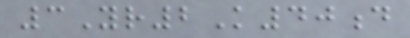3Yr2K40d
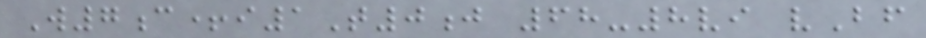W7c+i1T0j 68-8vi vBf
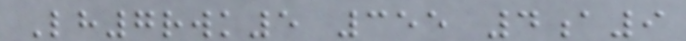Lh7rwk5 355 4a9
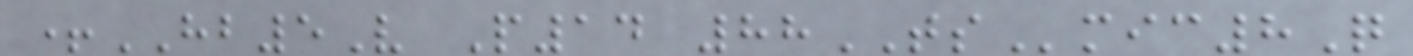+HB5V P14 88TSmic8Q
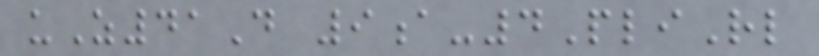uZ41D 9a-4PliRl
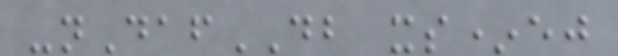-nDafDB xs*ej
